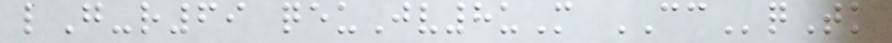lG-r69 qeuJv8uM CCqTk
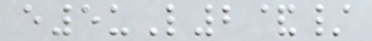e5uL2&/
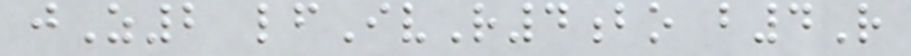jZ2 lfIvR4bo b4R
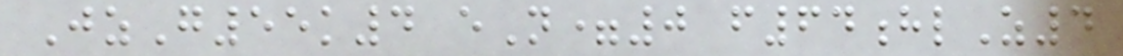JzG55k4 eN=0 f64hlZ4
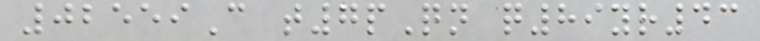02559C t7pQn q89yr43
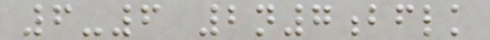6-6 2n7bflk
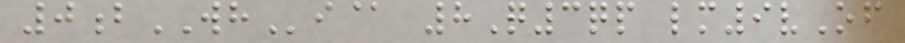0bWHi@ 8Q3qp lm9vOf
